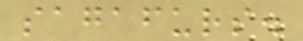sagafurs.
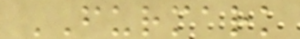FURMARK
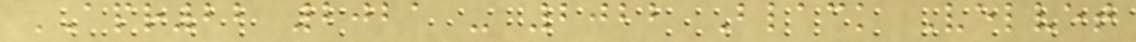APR22 2021 - 2022 Black Velvet
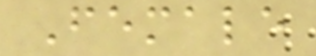Female
